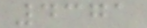4371
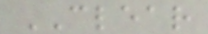CLEAR
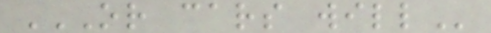OR CARS WILL
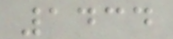1434
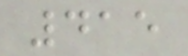415
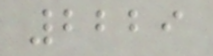2229
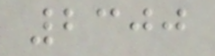2300
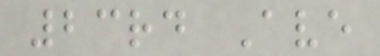23rd Ave
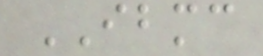IBMC
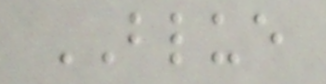BLUE
